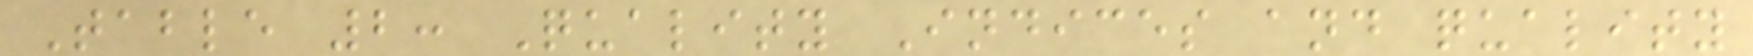Table 2: Quality Indices and quality
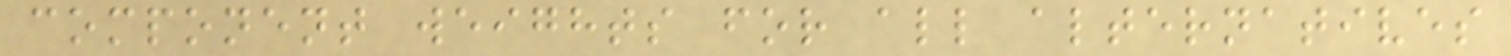component weights for all alternatives
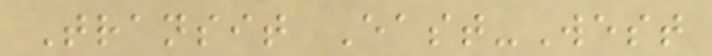Transit East-West
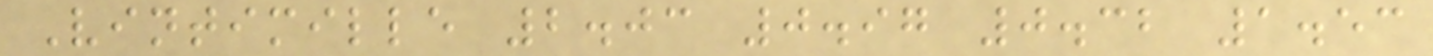Vintimille 2.03 0.97 0.32 1.53
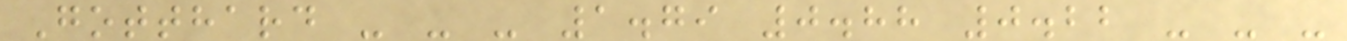Gotthard - - - 1.79 0.88 0.22 - - -
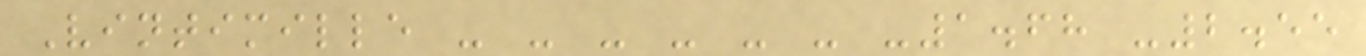Vintimille - - - - - - -1.68 -2.55
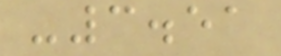-3.51
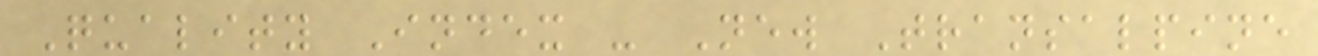Quality Index - New Transalpine
